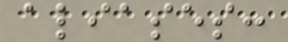aliases:
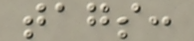tags:
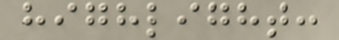highlight:
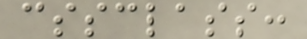cssclass:
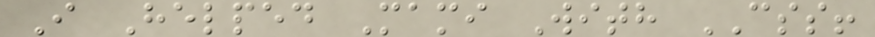I Helped Mami With CSS!
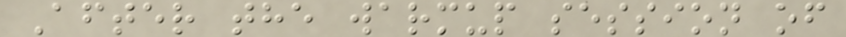After the warmup session of
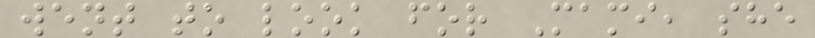went to look for Mami, she
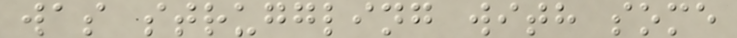was struggling with some
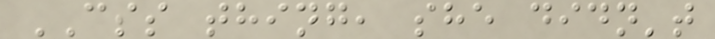CSS thing, she didn't
